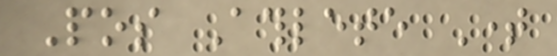Pos Athlete Time
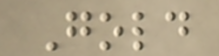Gold
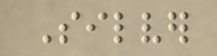Silver
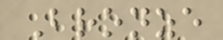Bronze
